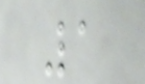1
